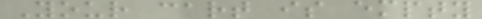Your cart is empty
